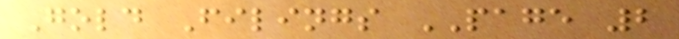Gold Filings PAGE 2
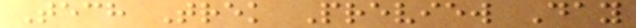Tech Trek Preview Day
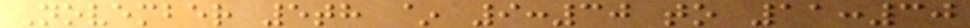November 5th ~ 9:30 to 11:30
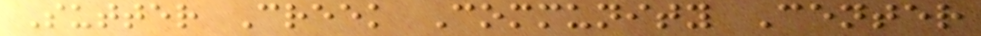Sutter Creek Community Center
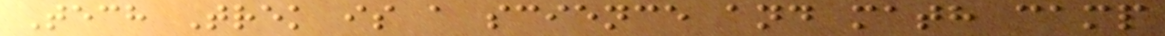Tech Trek is a science and math camp
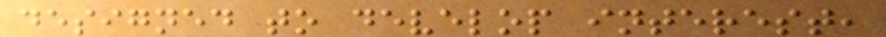designed to develop interest,
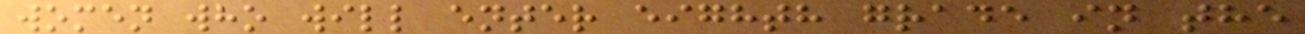women who will enter eighth grade in the
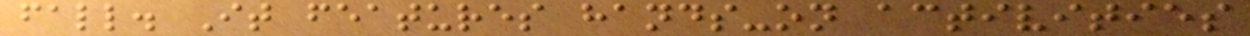fall. It features hands-on activities
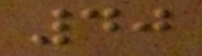40
